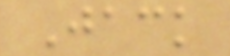Jack
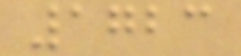1723
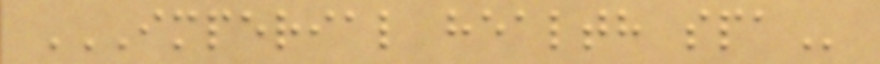IMPERIAL HEALTH SPA
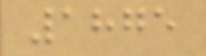1875
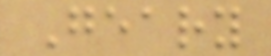Geary
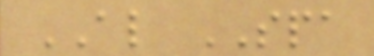AL SPA
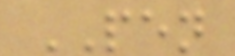PEN
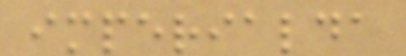imperialda
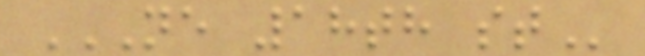NE 18TH ST
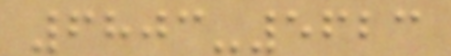6803-5623
